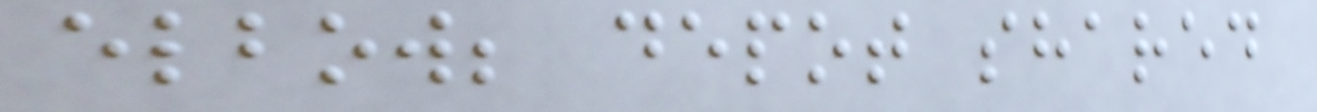elbow; depot shared
